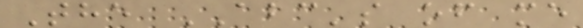The ABC's of me
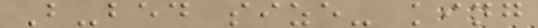B-bed size- king
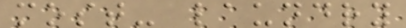most- laundry
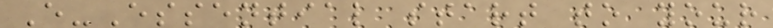E-Essential start to your
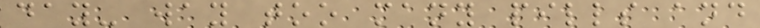day- way too many pills and
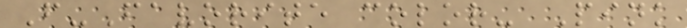F-Favorite color- Pink
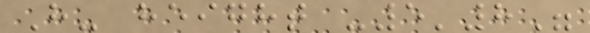H- height -5'8"
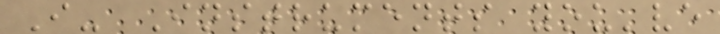I- Instruments you've
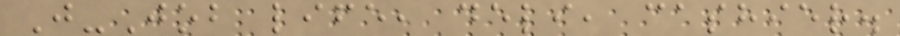J-Job life, deli, cashier.
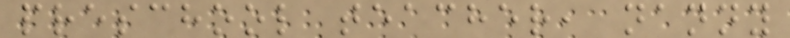preschool teacher, nanny
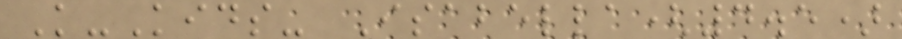K-Kids- Isabella(4.5)
